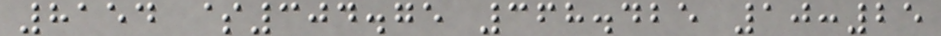8154 $304.75 368.425 10:25
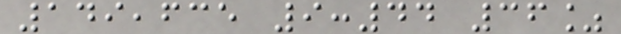149,635 9:44 36%
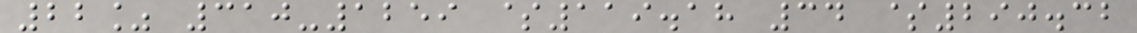22% 310-1259 $119.18 34 $290.32
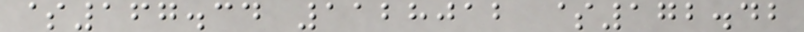$167.34 1128012 $172.42
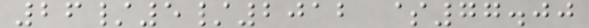26/5/2012 $77.00
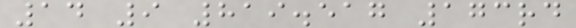14 9 819.517 173rd
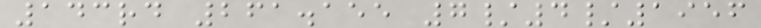143rd 261.155 7/4/1956
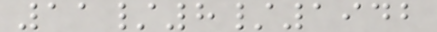11/8/1942
